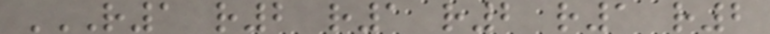R1 R2 R1 R2 R1 R2
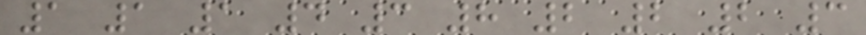1 1 1 4 3 8 2 2 2 3
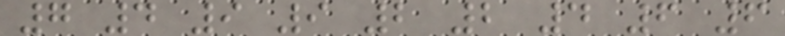7 4 9 9 2 2 4 6 6
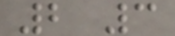2 3
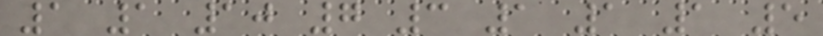1 1 10 7 3 1 1 1 5
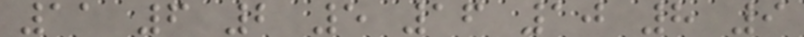11 6 2 5 16 10 8 9
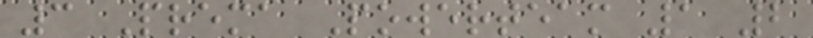3 Prema Powerteam 1 2
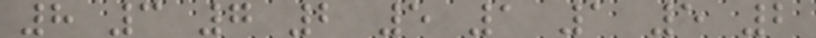8 3 7 2 5 1 1 5 2
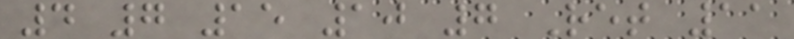4 7 15 10 7 Ret 11
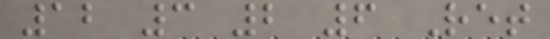12 3 2 6 Ret
